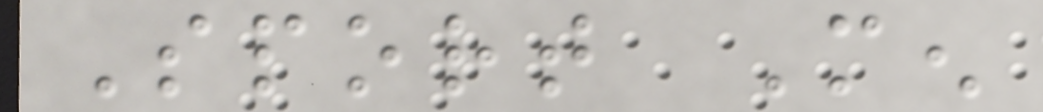Sport Men
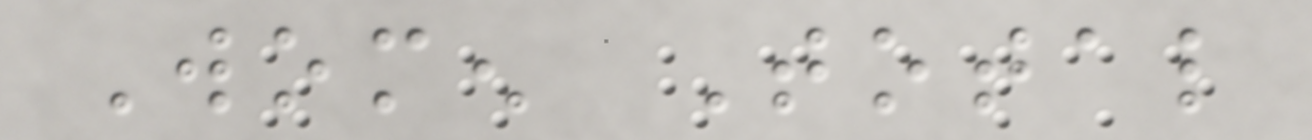Women Total
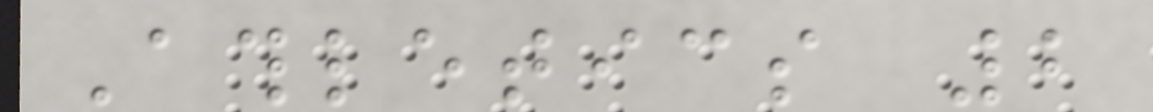Athletics 2
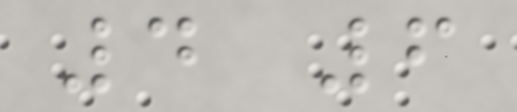4 6
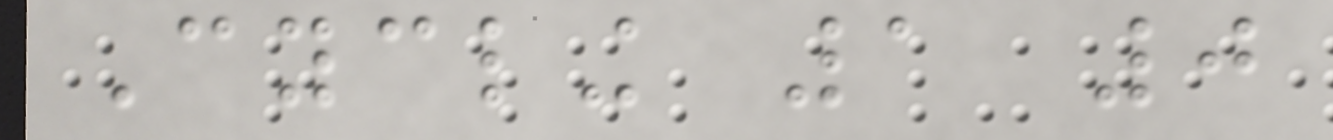Cycling 1 0
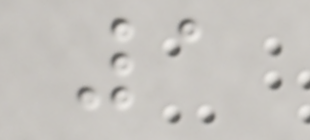1
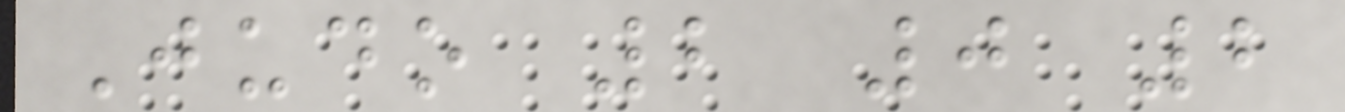Judo 2 0 2
